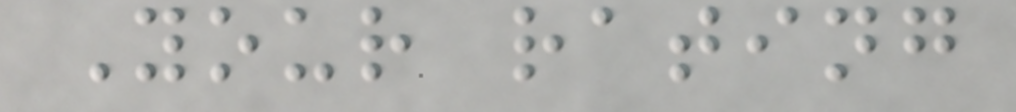Your rating
